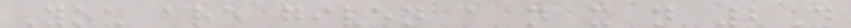You are given a n x n 2D
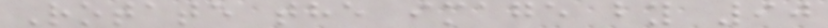Rotate the image by 90
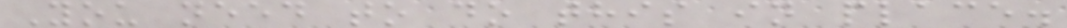You need to do this in place.
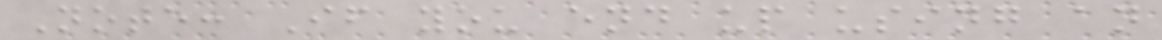Note: If you end up using an
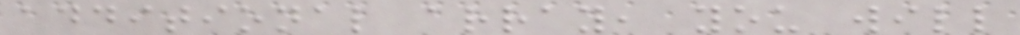additional array, you will
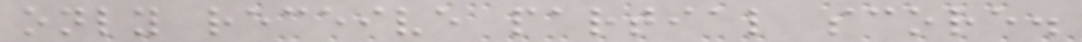only receive partial score.
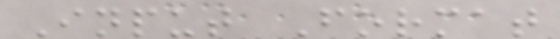Input Format
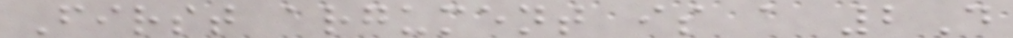First argument is a 2D
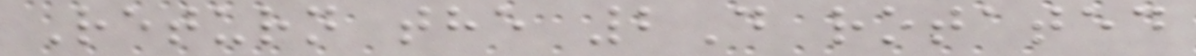Return the 2D rotated
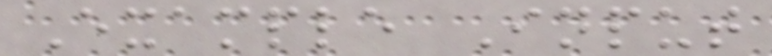Example Input
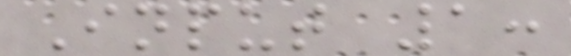Input 1:
